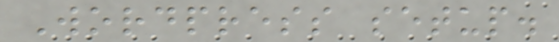Wordpress setup.
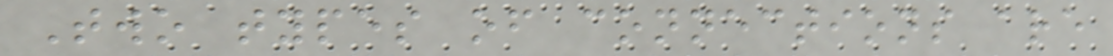Two types of connections are
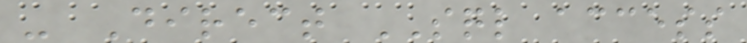- Direct SQL access
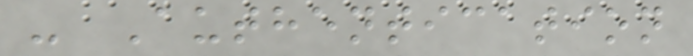- Authentication
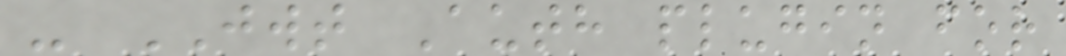- JWT Auth plugin for
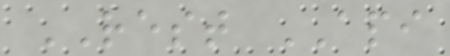REST API
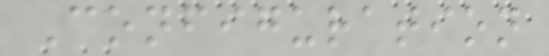Configuration
